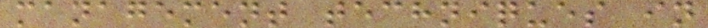management techniques in
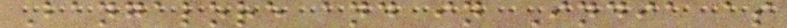Bangalore and in India as
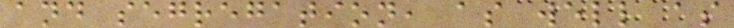and segregation, as well as
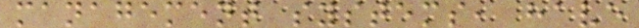management systems, have
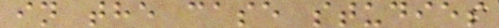in the case studies
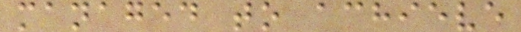managed to achieve
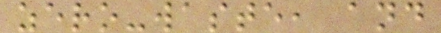zero-waste, and
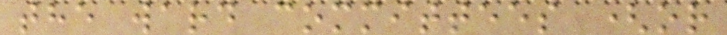the ward committees (or
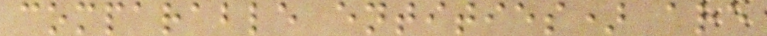comparable entities) are
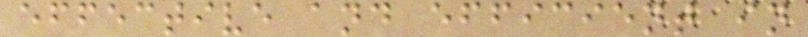effective and efficient in
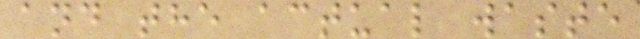and the actual waste
